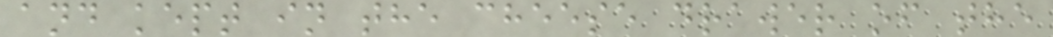and kept in the cheese drawer of the
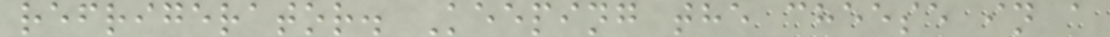refrigerator. Keeping the cheese in a
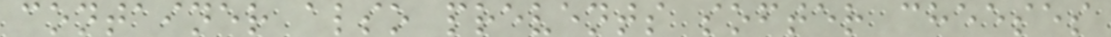container also prevents softer cheeses
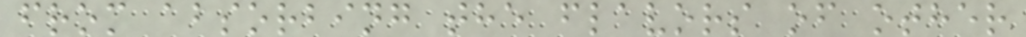from absorbing the flavors of other
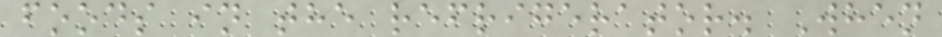foods in the refrigerator. When
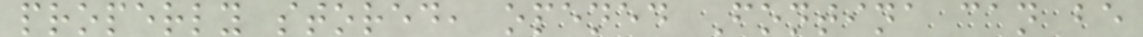properly stored, opened Fontina can be
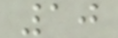10
